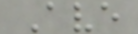Ave
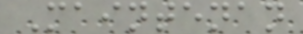Maintenan
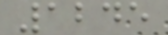1245
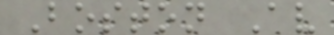Boston Av
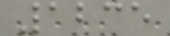1235
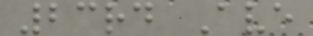23rd Ave
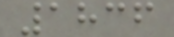1836
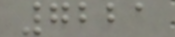7221
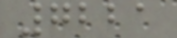7221
